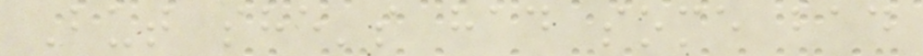But she's had some bad
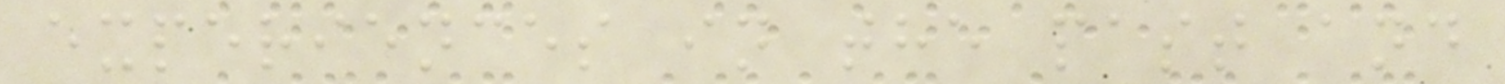experiences in the past and
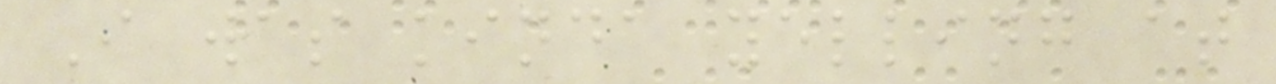I was kinda yelling at
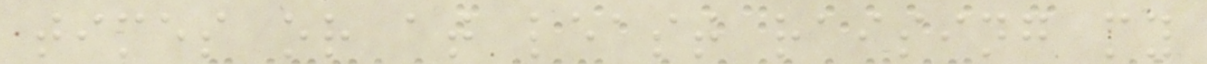times or at least raising my
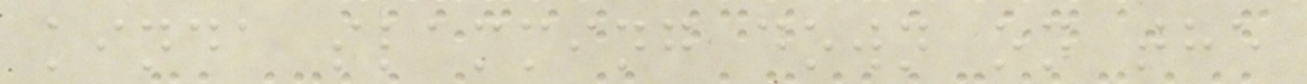kinda slamming down on the
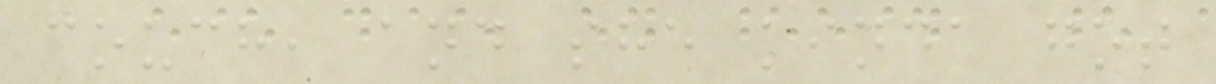couch, and she kinda got
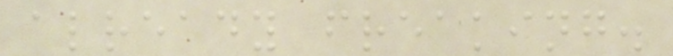already freaking.
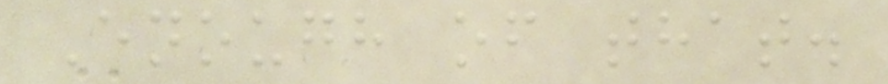Enough of that.
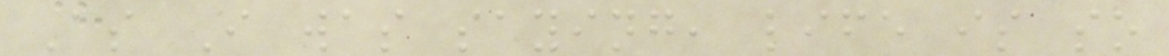As I was saying, life is so
